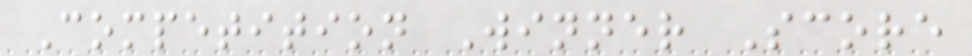Competition Winner Score
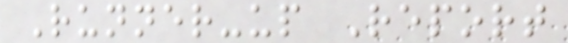Runner-up Report
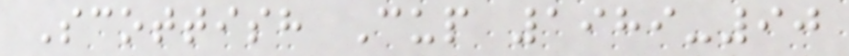Scottish Cup 1989-90
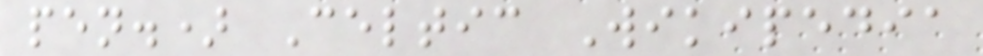pen.) Celtic Wikipedia
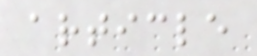article
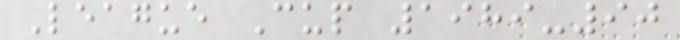League Cup 1989-90
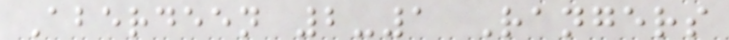Aberdeen 2-1 Rangers
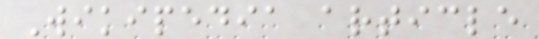Wikipedia article
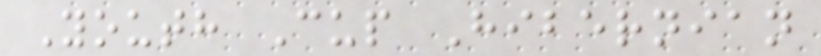Youth Cup Hibernian
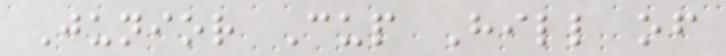Junior Cup Hill of
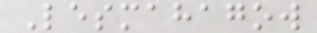Lesmahagow
